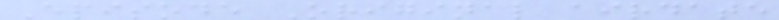Episode Original airdate
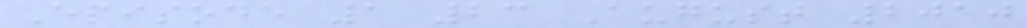Episode 1 23 August 2010
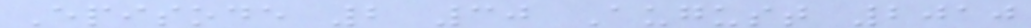Episode 2 30 August 2010
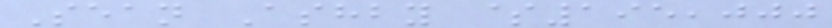Sean Ashby $195,000
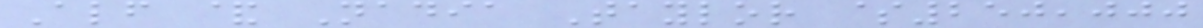Alf & Nadia Taylor $250,000
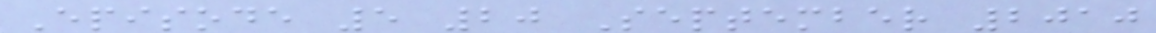Episode 5 20 September 2010
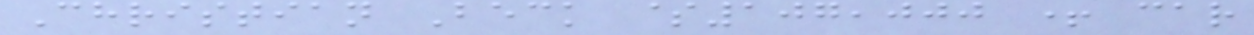Christian Beck $107,000 + car
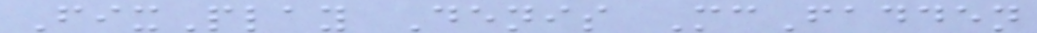FixPlay Denis McFadden
